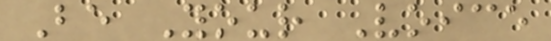Be Your Voice
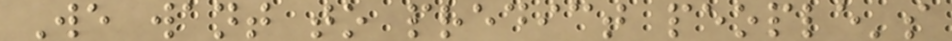We want to predict people's
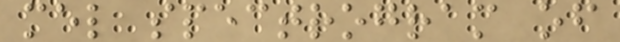mel spectrogram of
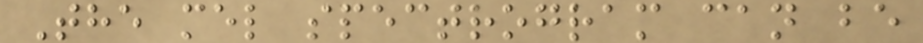The mel spectrogram can be
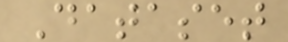Dataset
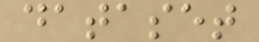dataset
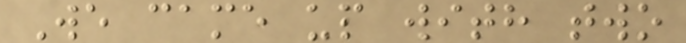We came up with two
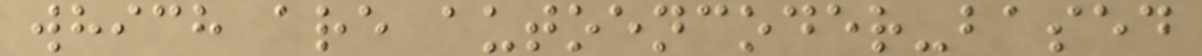which are autoencoder-based
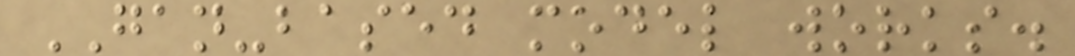GAN-based model works.
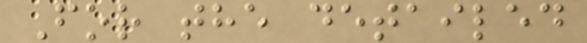For the detailed
